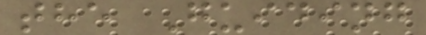the Guiding
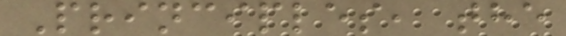Principles, the
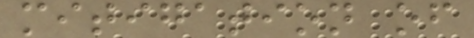mitigation of
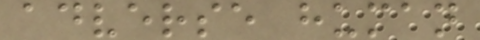adverse human
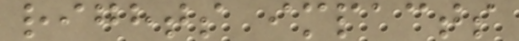rights impacts
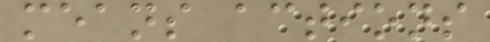means actions
